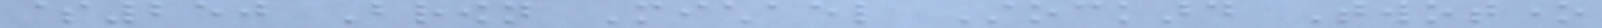$250 Brown Michael Stockard Twotone
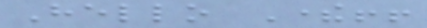Hello There!!
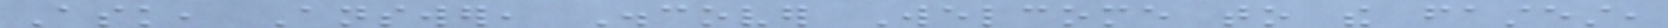Ask, Answer, Discover Welcome to the fastest,
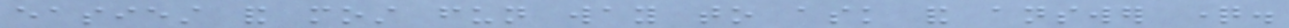easiest and most fun way to ask and answer question.
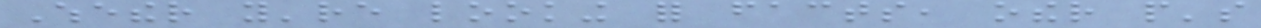Whether you're looking for facts, other people's
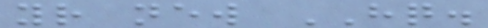your new HQ.
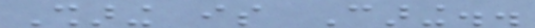Sharing is Caring..
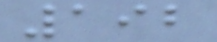192
